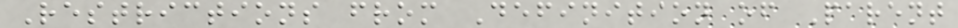Restrictions from Definition of Parent
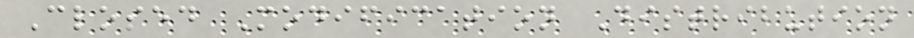Closed Modification Distribution
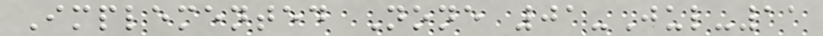Implemented None 01-Jul-11
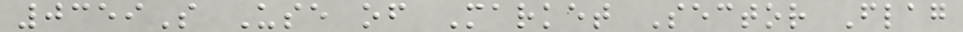0359S Use of Market Sector Flag
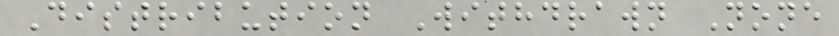Distribution Withdrawn None
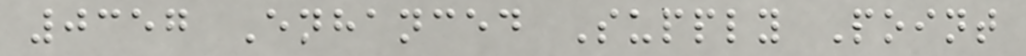0357 Enhanced Supply Point
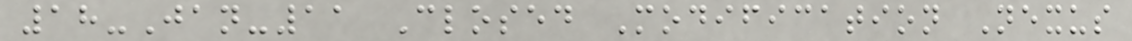18-Jan-11 Closed Modification Nexus
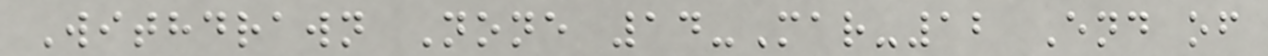Withdrawn None 14-Mar-12 End of
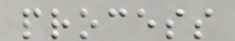process
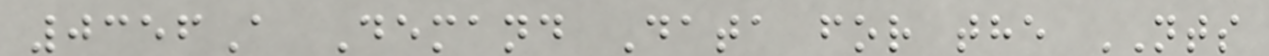0356A Demand Data for the NTS
